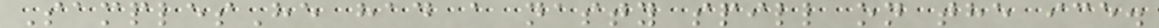SamplesHe had a nasty spill on the ice.
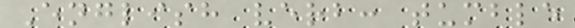English verb: tumble
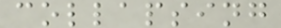collapsing
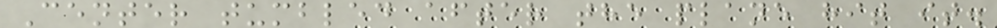Center tumbled after the plane hit it.
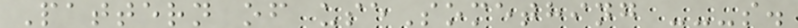Pattern of useSomething ---s.
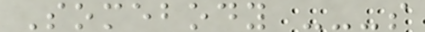Somebody ---s
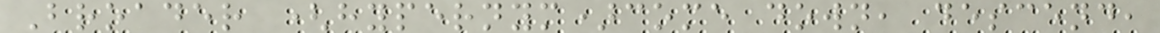Broader (hypernym)come down, descend,
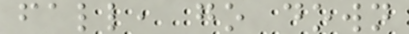fall, go down
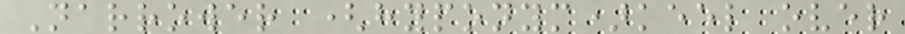Narrower (hyponym)keel over
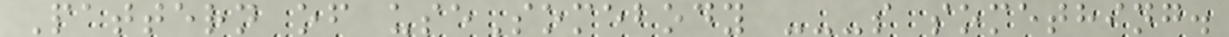Pattern of useSomebody ---s something.
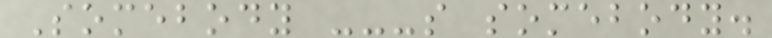Somebody ---s somebody.
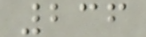236
